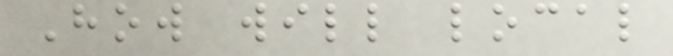How will local
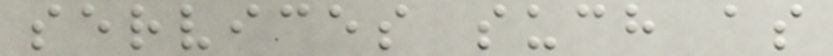services such as
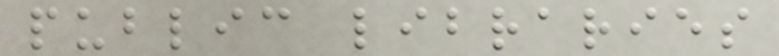public libraries
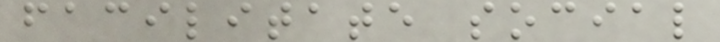facilitate social
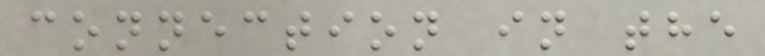connection in the
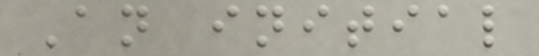An initial
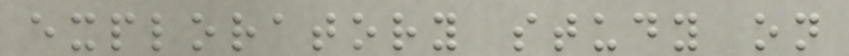exploratory study on
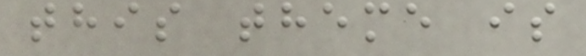this theme is
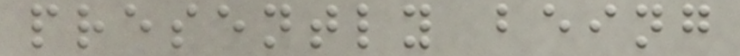presently being
